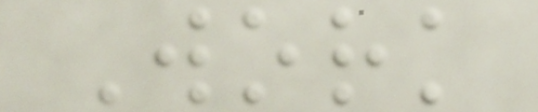Work
